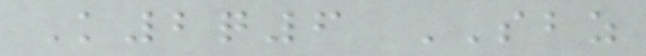K2q6 SBZ
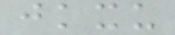jkxu
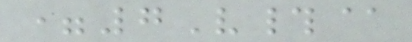=7V#@
